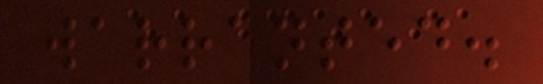warranted.
